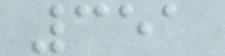351
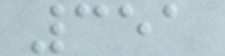351
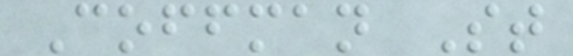Coffman St
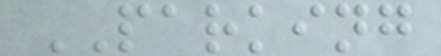PARKING
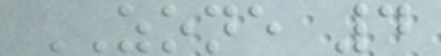ZONE 4
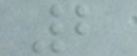2
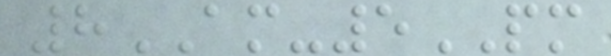8AM-5PM
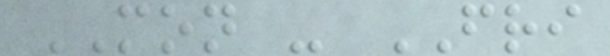MON - FRI
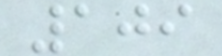109
